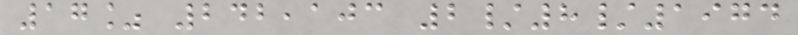17% 242,103 2/8/1974
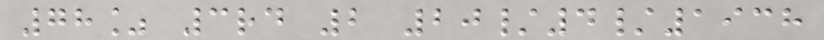78% 3rd 2 20/4/1938
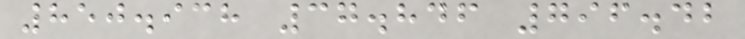850.938 37.846 796.42
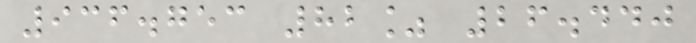936.753 82% 26.440
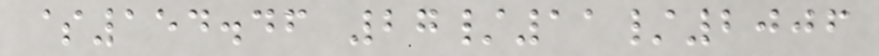$154.46 27/11/2006
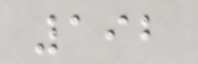192
